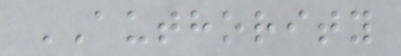AUTHORITY
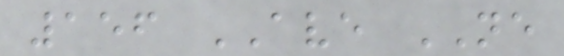156 AVE NE
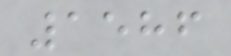1586
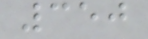350
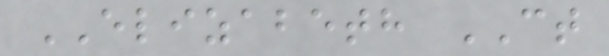ELIZABETH CT
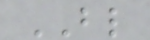BL
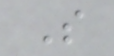S
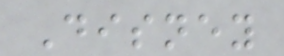Disney
